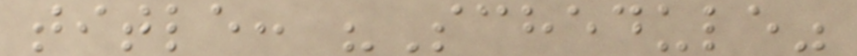title: "Schedule"
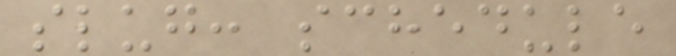slug: schedule
